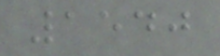1540
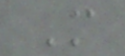M
